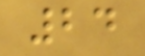24
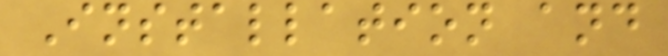Installation and
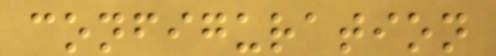configuration
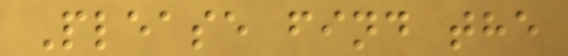Please find the
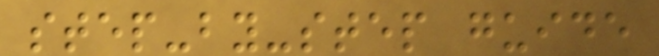step-by-step guide
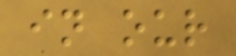in our
